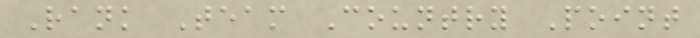Rank Team Country Point
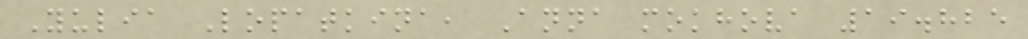Yulia Lopatkina, Anna mokhova 19.825
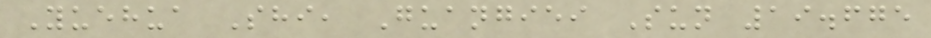Yuehua Shi, Guangiei Sun 19.675
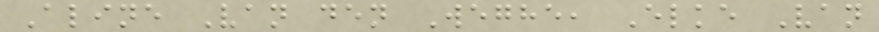Aline Van den Weghe, Elke Van
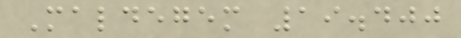Maldegem 19.400
